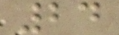24
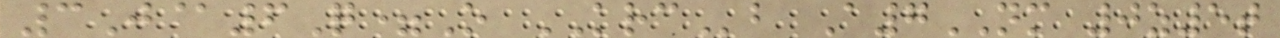3J@6Q=O KRCb A7NM 0z5t
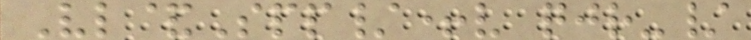Vl&Spp/+v qjr-/
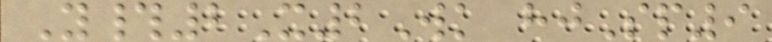Y#2X2Wk hjSp9
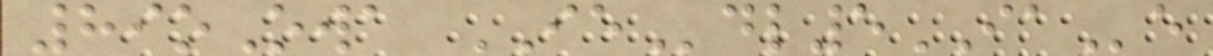89oOwa IEdl5IAe
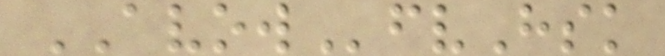AVOWfvHsk
